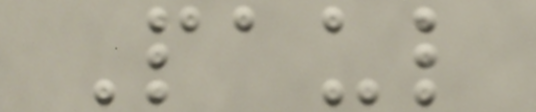Paul
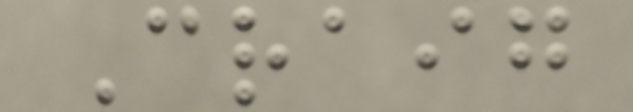Craig
